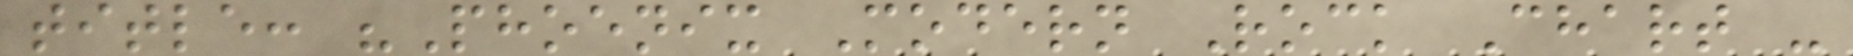title: "Phoenix Modern Rock Chart -
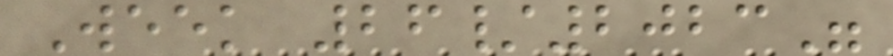Week 26/2023"
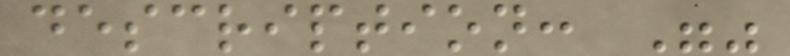description: ""
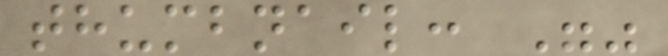thumbnail: ""
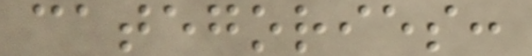categories:
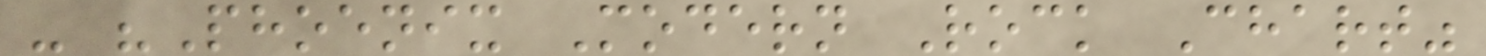- "Phoenix Modern Rock Chart"
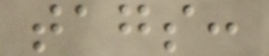tags:
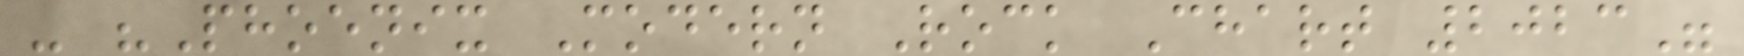- "Phoenix Modern Rock Chart 2023"
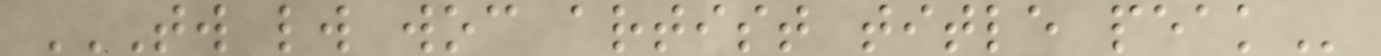TW LW WOC ARTIST TITLE PEAK
